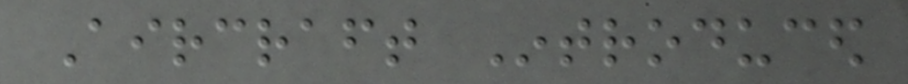Aircraft Introduced
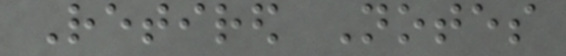Retired Notes
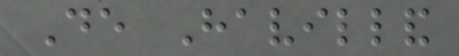De Havilland
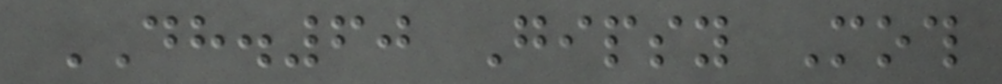DH.60 Gipsy Moth
